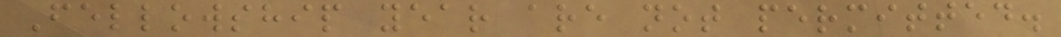Fellowship year are not permitted.
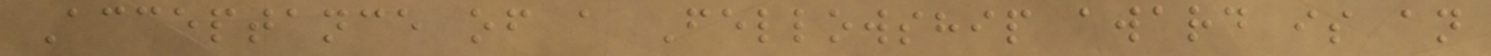Acceptance of a Fellowship award is an
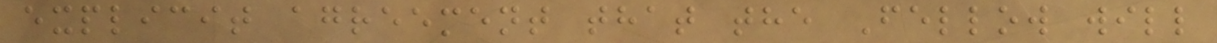explicit agreement that the Fellow will
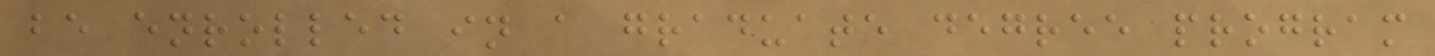be enrolled in a graduate degree program
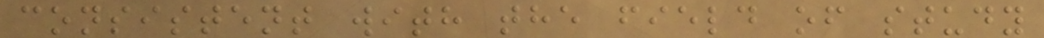consistent with the field of study
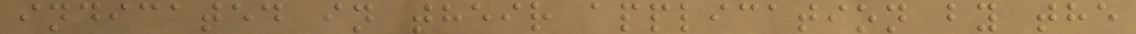indicated in their application by the
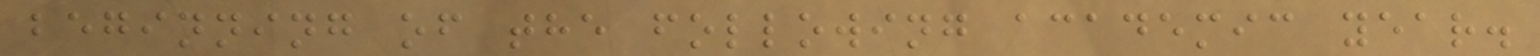beginning of the following academic year.
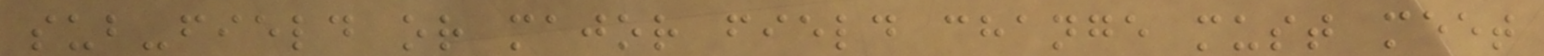sub-field or major field change must meet
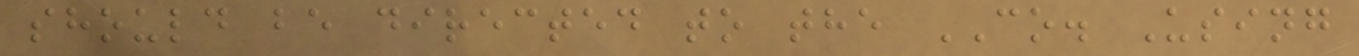should be directed to the CO. Using
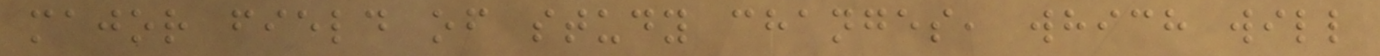major field of study changes, which will
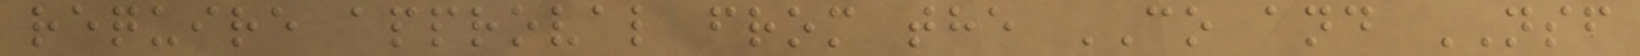require approval from the CO and NSF
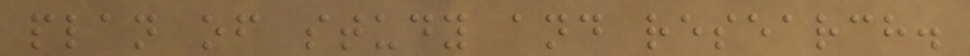plan of study and research.
